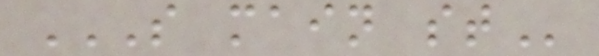S MAIN ST
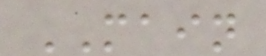MAIN
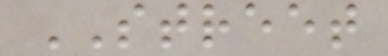STREET
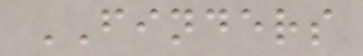FINDERS
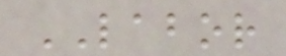LABOR
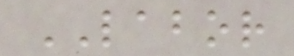LABOR
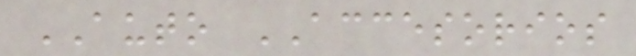AUTO ACCESORIOS
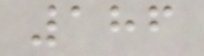186
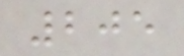205
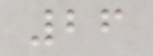26
